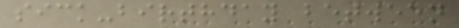sick-birthday between
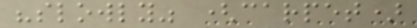"slowly" (carpet)
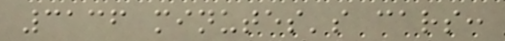3136 minutes's cars:
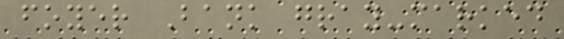foyer Bank gray-marked
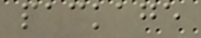package
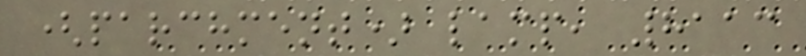(parchment) lamp, 8113
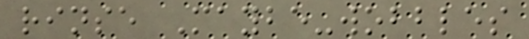rinse Maybe-wobbles
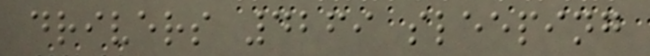drivers 4269 sleeping
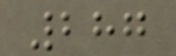287
